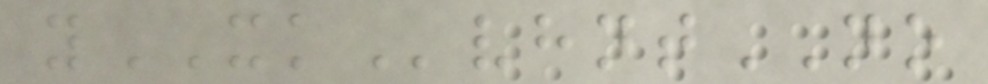yXKvhntNO
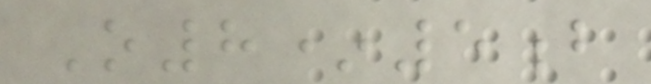O8*5b
